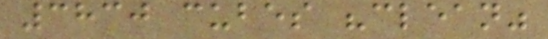3830 cubes "clean"
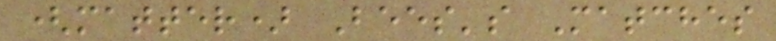(matter) Bees's Matches
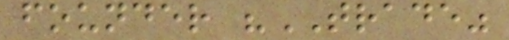founder "TRADE"
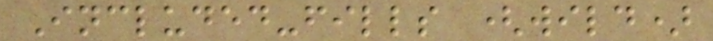Included-fills (wild)
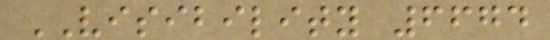VISIBILITY 6674
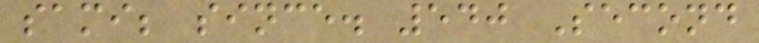sami; since. 540 Second
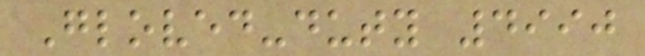Gloved-duty 4990
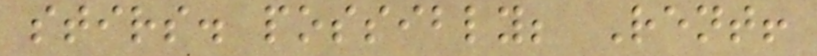stirs. possibly; Rent!
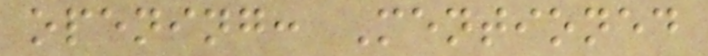opening: Mentioned
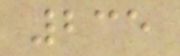235
